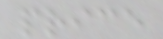price
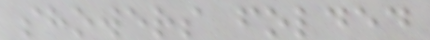showers folded
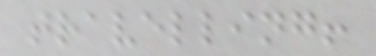travelling!
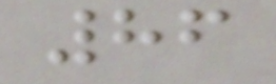86
